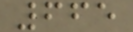665
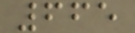665
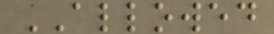ALLOWED
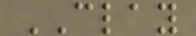CLAY
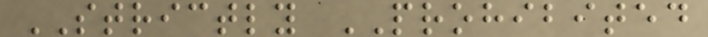STRICTLY PROHIBITED
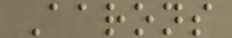Aarons
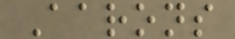Aarons
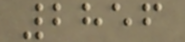2856
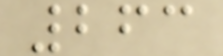263
